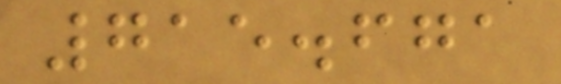715.671
